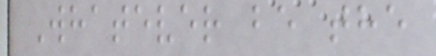Whatever be the
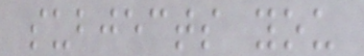subjects you
